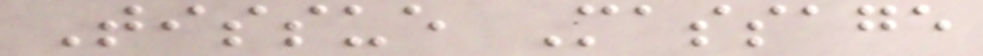Tissue Massage
